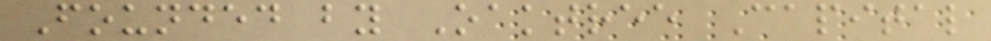Founded by Oaktree Capital
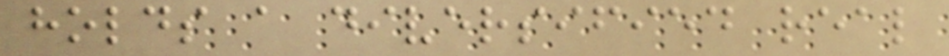holds a diversified real
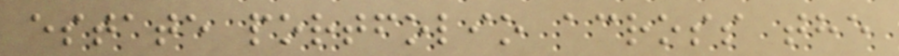estate portfolio across the
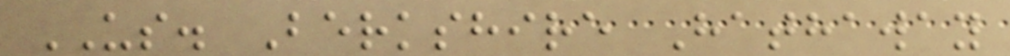US. Berkshire Hathaway
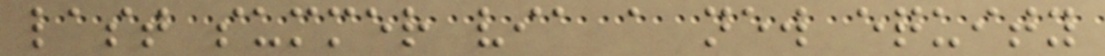last summer via a new equity
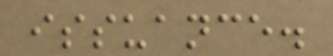issuance.
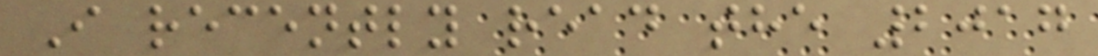I recently read the 2017
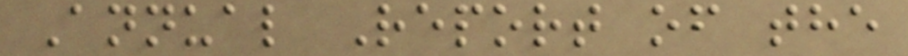Annual Report of the
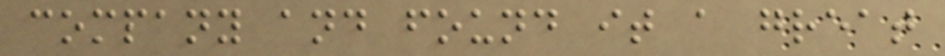company and found it a great
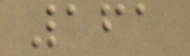161
